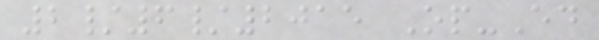2/6/2015 Op-Ed
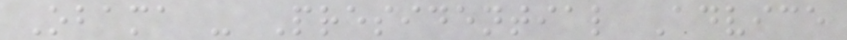Obama - Presidential Advice
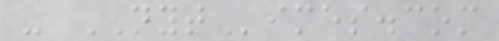- NYTimes.com
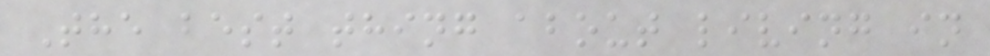The best thing about living in
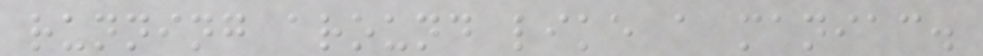running around like a maniac.
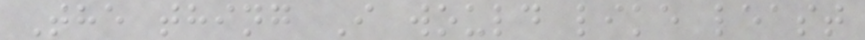The thing I would like least
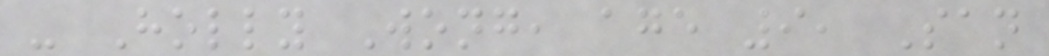- Holly Wong, age 9, San
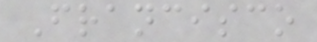Francisco
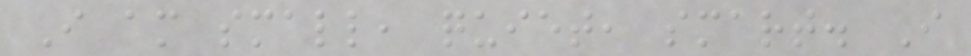I am small, quiet, smart. I
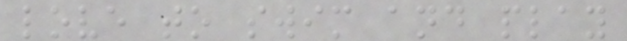love to swim and play
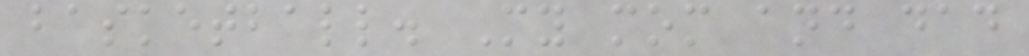basketball. My mom and dad
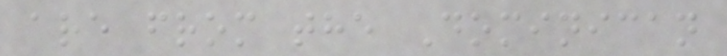are from the Dominican
